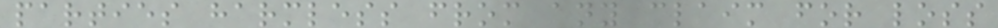parties harmless from any claim for loss
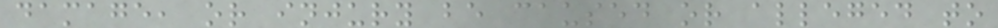damage, or injury be caused or alleged to
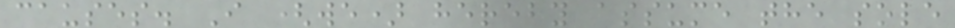causes. I (we) hereby assume the sole
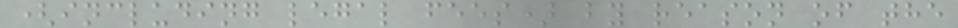(including legal fees) by reason of the
